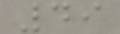49
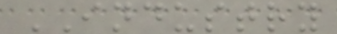INDUSTRY
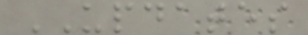UPDATES
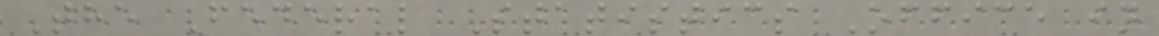The Federal Statistics Office in
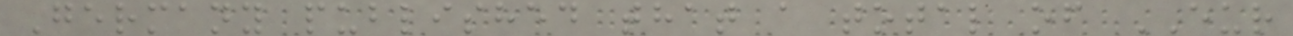Germany published that a total of EUR
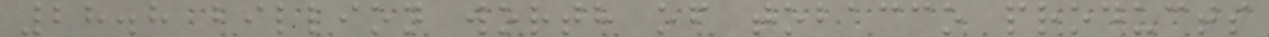28.8 billion worth of tobacco products
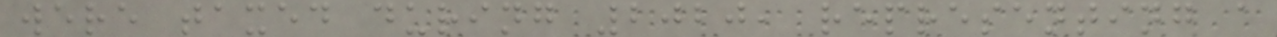were taxed during 2020, representing a
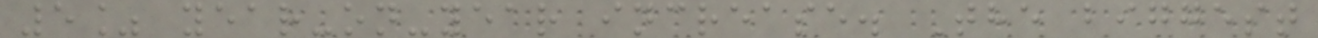5% year-on-year increase. The biggest
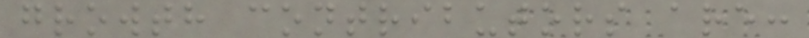growth contributors are:
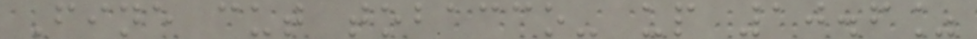Fine cut tobacco- up 10.6%
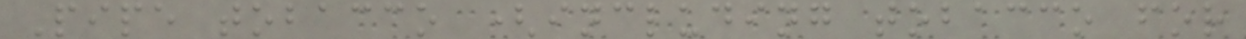Pipe tobacco (including tobacco for
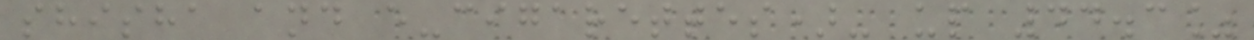shisha and e-cigarettes)- up 44.3%
